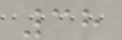38
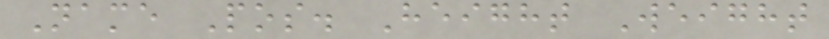Name Pos. Height Weight
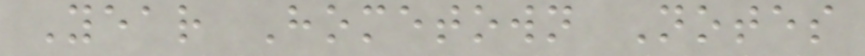Year Hometown Notes
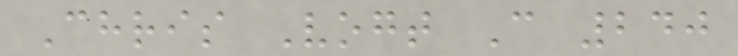Chris Vogt C 240
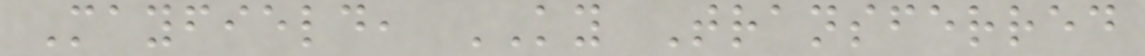Mayfield, KY Transferred
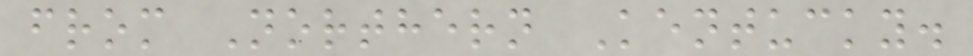from Northern Kentucky.
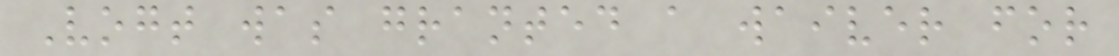Vogt was granted a waiver for
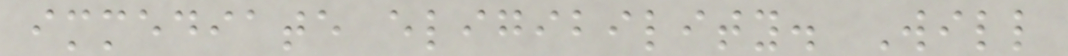immediate eligibility. Will
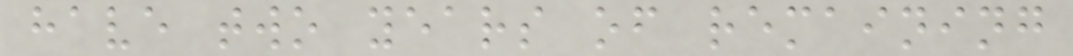have two years of remaining
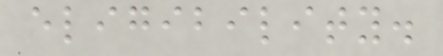eligibility.
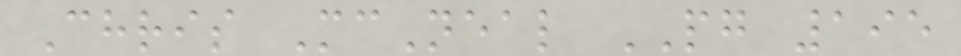Chris McNeal PG 195
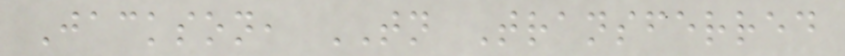Jackson, TN Transferred
